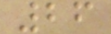26
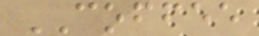COFFEE
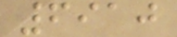6910
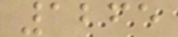1265
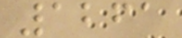1261
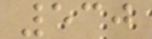530
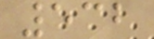532
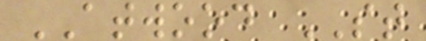ATWOOD ST
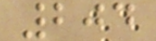204
